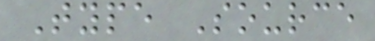Type Source
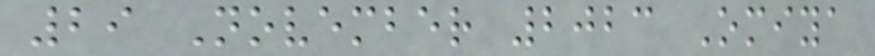29 November 2023 Omiya
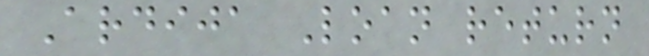Ardija Loan return
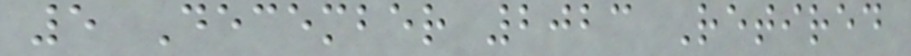5 December 2023 Retired
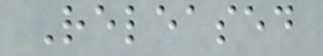Released
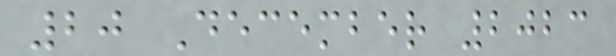20 December 2023
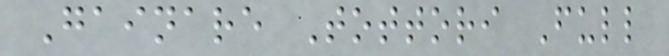Gainare Tottori Full
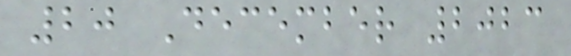20 December 2023
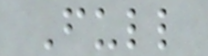Full
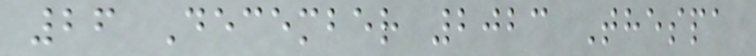26 December 2023 Thespa
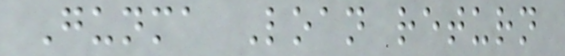Gunma Loan return
